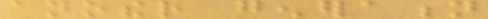another generation
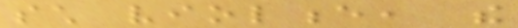such violence, the
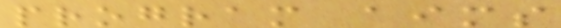program aims
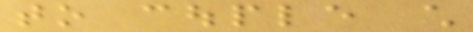to couple child
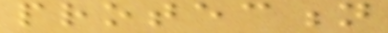protection
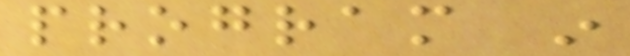program in
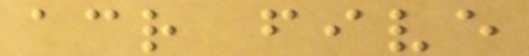across five
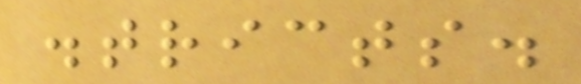districts.
